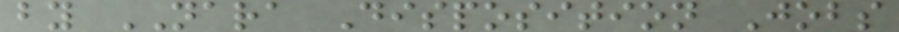by NARA Disposition Jobs
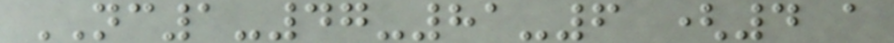NC1-47-81-6 (4 a
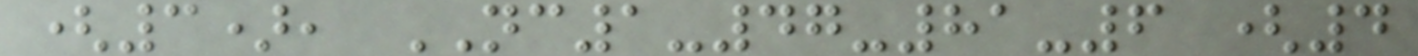(3), NC1-47-81-6 (4
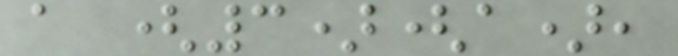a (3)(a),
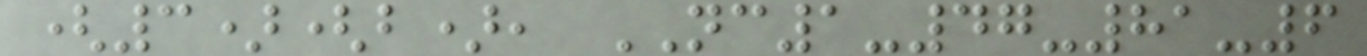(3)(b), NC1-47-81-6
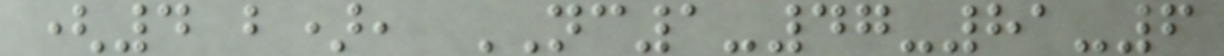(4 b), NC1-47-81-6
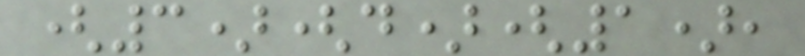(3)(d)(1),
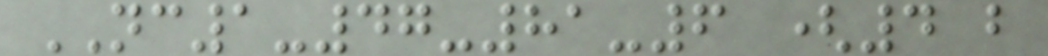NC1-47-81-6 (4 b
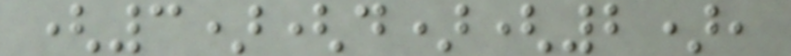(3)(d)(2),
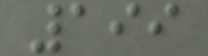199
